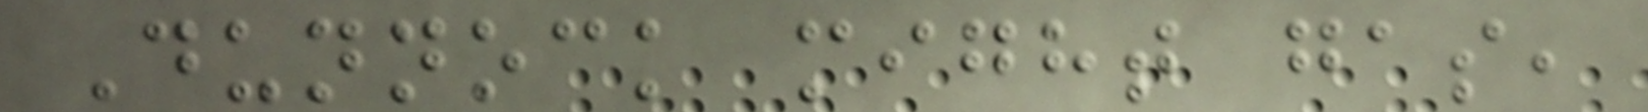Dunnock might gas,
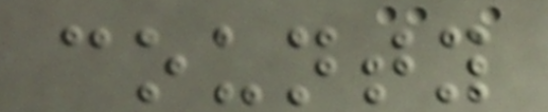county
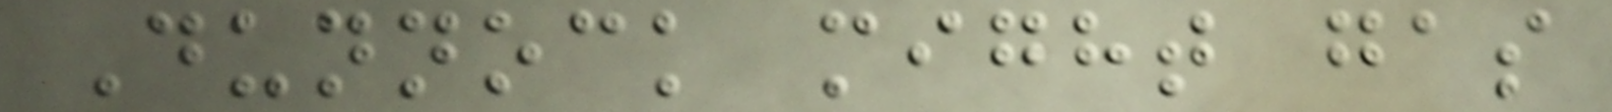Dunnock might gas
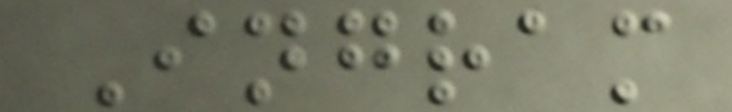Ingram
